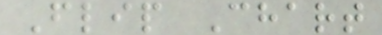Flip Chart
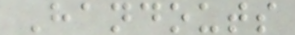Handouts
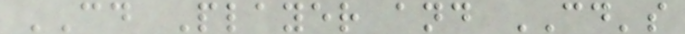CD Player and CD's
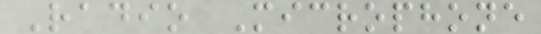Radio Microphone
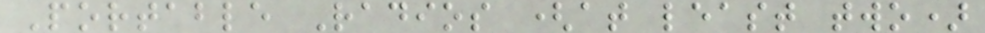Portable Radios (at least two)
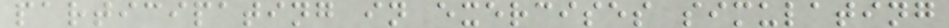participating in exercises simulating
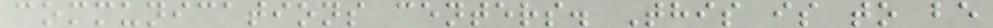communications centers. This is to be
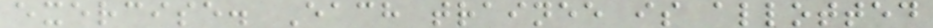exercise. Each trainee is allotted
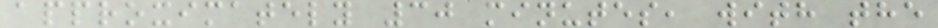approximately 30 minutes, with the
